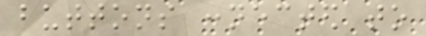buttons connected to
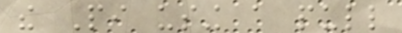the Pi using a pull
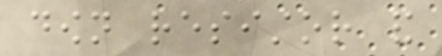down resistor and
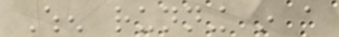When running in a
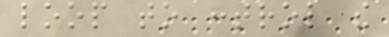loop to control the
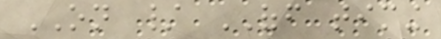ON / OFF timing
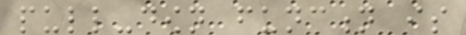pull-down function is
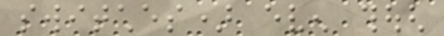switches) even though
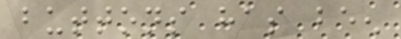buttons has been
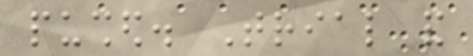pushed. Trial and
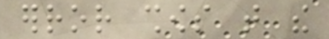error shows that the
